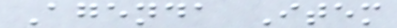Agenda Item
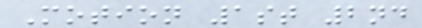Motion 1st 2nd
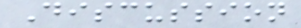Discussion
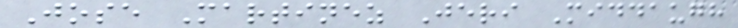Jose Martinez Jeri Middaugh
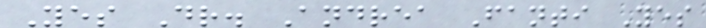Yes Dr. Andrea Fanti Yes
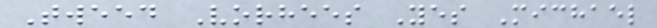Tweed Vorhees Yes Michael
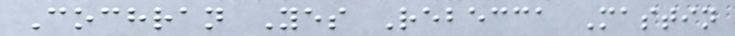Cochran Yes Rebecca Mastin
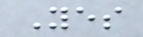Yes
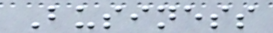Business
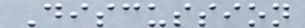Discussion
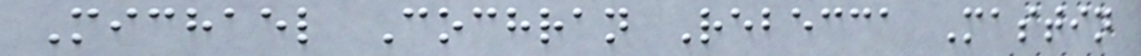Michael Cochran Rebecca Mastin
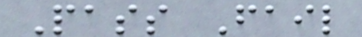Pass Fail
